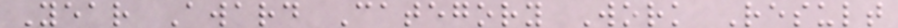Year Award Category Work Result
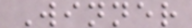Winner
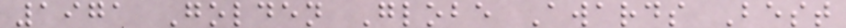1971 Golden Globe Awards Best
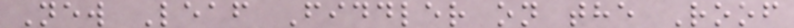New Leaf Fiddler on the Roof
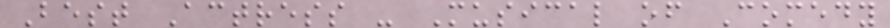Best Actress - Musical of Comedy
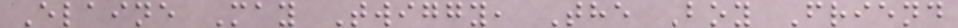Elaine May Twiggy, The Boy Friend
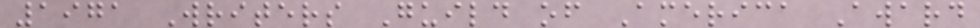1971 Writers Guild of America Award
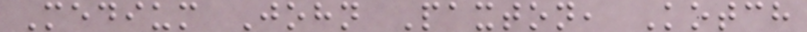Medium John Paxton, Kotch
